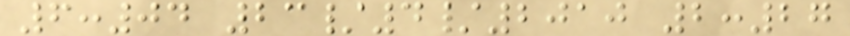6:04 23/4/2010 2:27
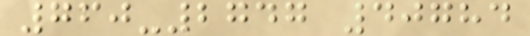760-2747 40784
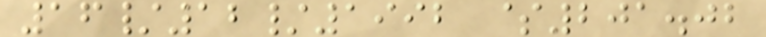16/12/1992 $201.02
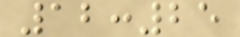12:25
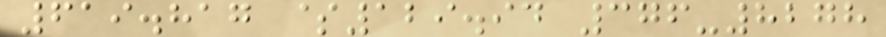619.817 $129.94 376-8278
